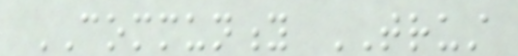COMMUNITY TRUST
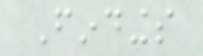Findings
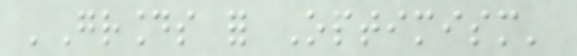'Grounds for Optimism'
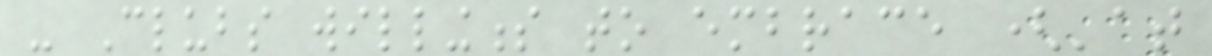- Clubs willingness to embrace ('at
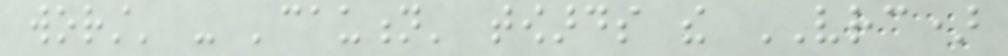worst' - 'caution' towards the VRC)
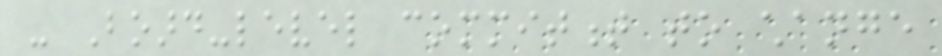- Board-level commitment to change
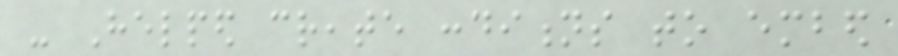- Helped create conditions to embed
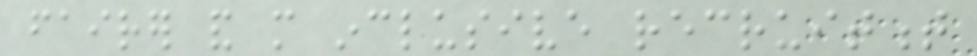fairer and more inclusive recruitment
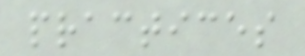practices
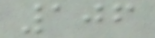106
